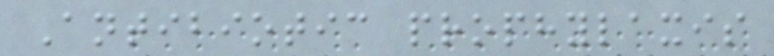Antibiotic prophylaxis
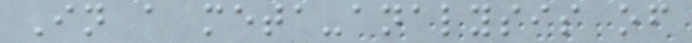In a meta-analysis of
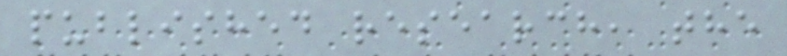published research, the
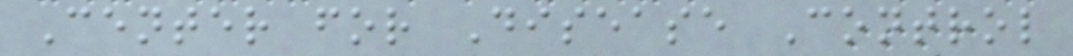Center for Disease Control
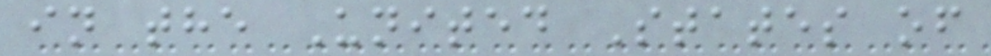in the United States of
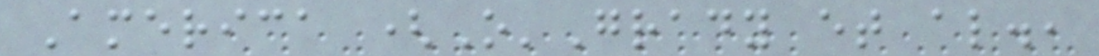America (O'Grady et al.,
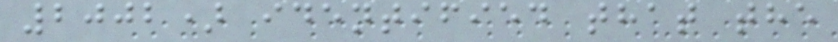2002) identified that the
